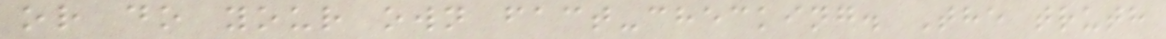or do your own fact-checking. The truth
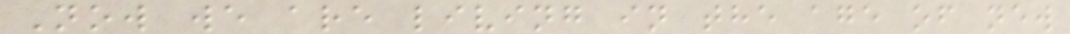Now we are living in the age of new
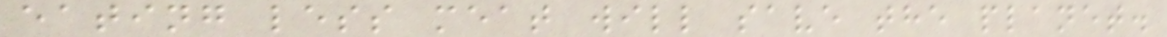eating less meat will save the planet.
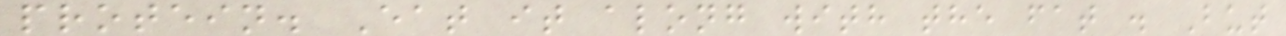protein. Eat it along with the fat . But
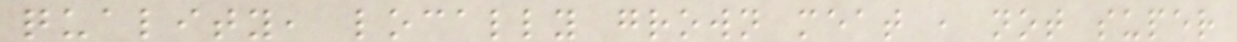quality, locally grown meat , not super
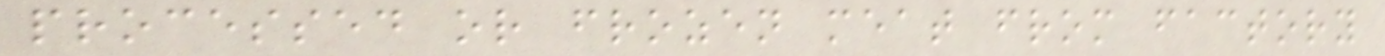processed or frozen meat from factory
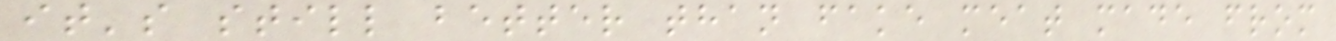it's still better than fake meat made from
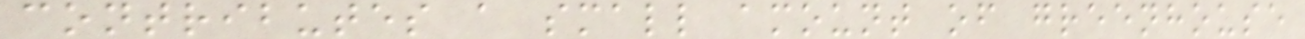contributes a small amount of greenhouse
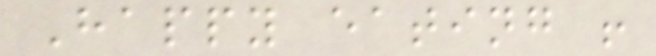Happy eating !
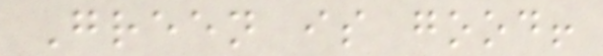Green is good!
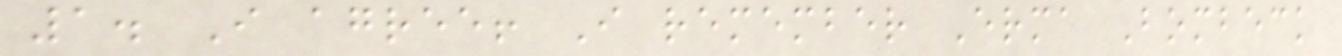1. I agree! I remember Erma Bombeck
